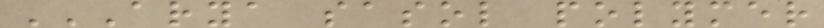ARYA SASOL POLYMER
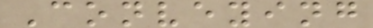Conveying
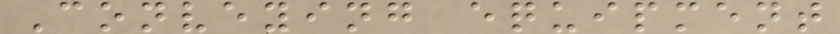Conveying equipment
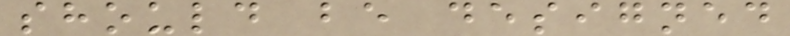should be designed
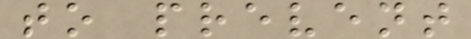to prevent
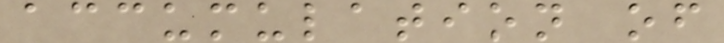accumulation of
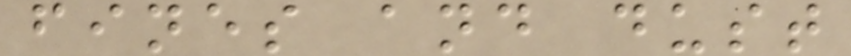fines and dust
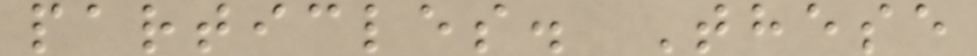particles. These
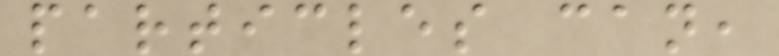particles can,
